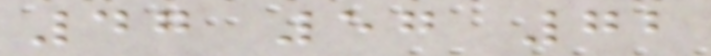47 57 72
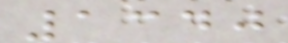1340
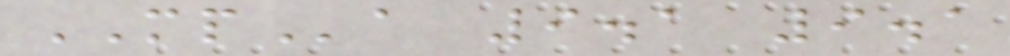MPa 9.1 9.1
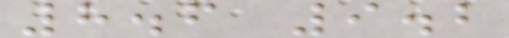8.6 9.2
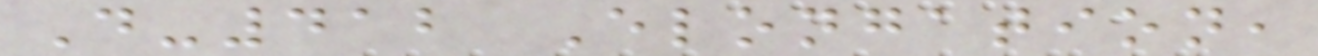D-412 Elongation,
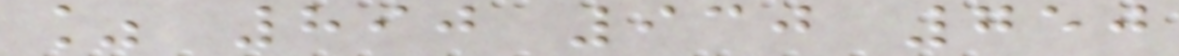% 890 930 750
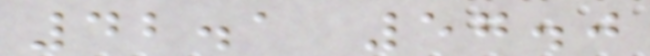42.1 57.0
